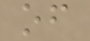of
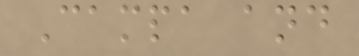Campa and
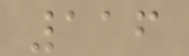116
